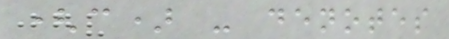(c) - denotes
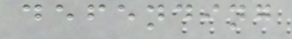defending
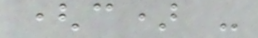(c) -
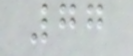77
